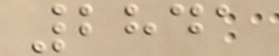2841
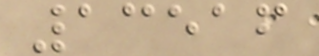13516
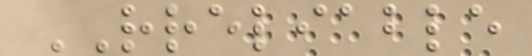RRELIABLE
